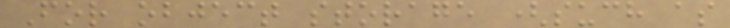For object storage (such as
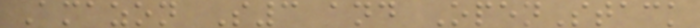Amazon S3 and OpenStack
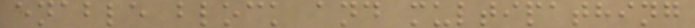enable block and multipathing
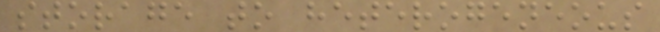storage to heterogeneous
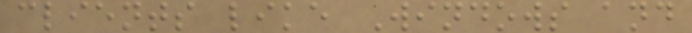clients like Windows and
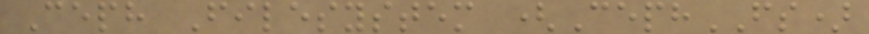Ceph Filesystem (CephFS)
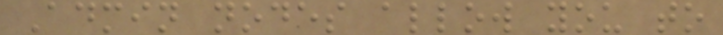Admin nodes allow you to
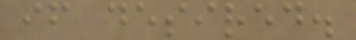if desired.
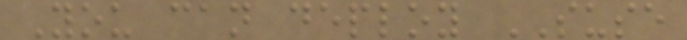You can deploy SUSE
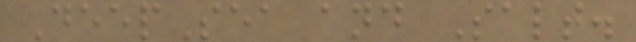DeepSea and Salt.
